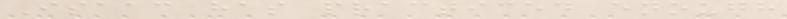Isaac has practiced enough
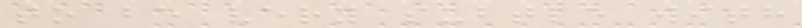to be very subtle with
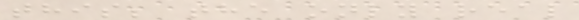this; the only real
